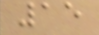15
